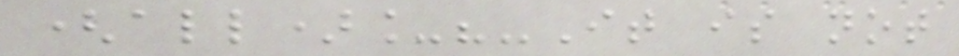(all)_?-It is not
